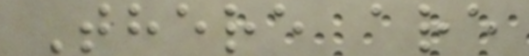There are
